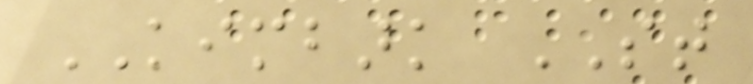KIMBARK ST
